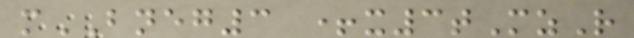mBNEG3 +x3tMzR
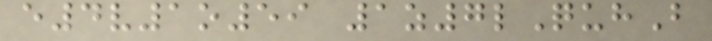e4v1o59 1z7lQuhB
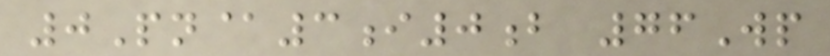0Pn@3i0b 76Wp
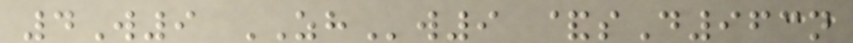4W9 ZHw9 &sD963n
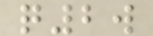q2w
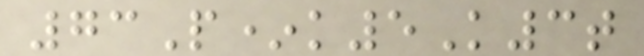73P*k5K3t
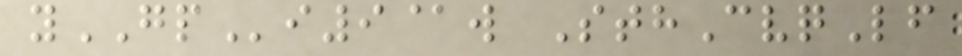yGPi9@w SthCvqLf
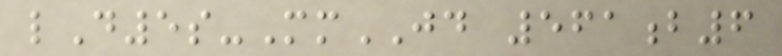lD5s-MmJD 561b6
